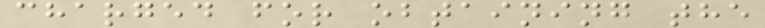charged for obtaining the
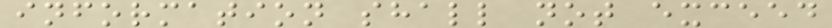information shall not exceed
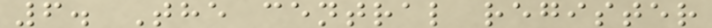6. The central register
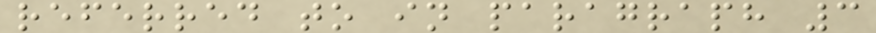referred to in paragraph 3
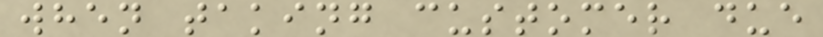when taking customer due
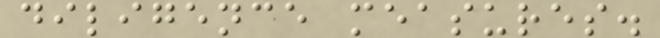diligence measures.
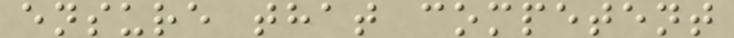ensure that competent
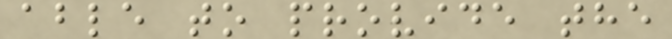able to provide the
